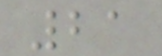21
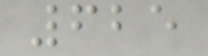625
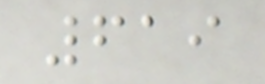619
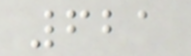621
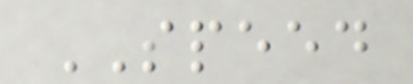SPEED
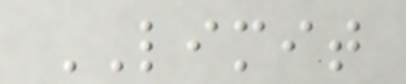LIMIT
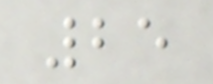25
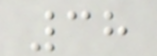38
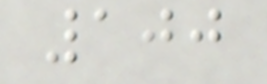100
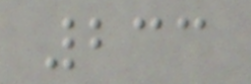233
